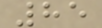85
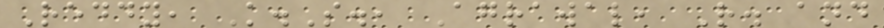Reddy, K.S., Agrawal, R. and
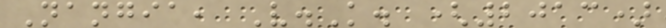Nangia, V.K. (2013)
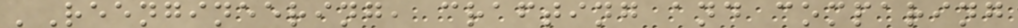'Reengineering, crafting and comparing
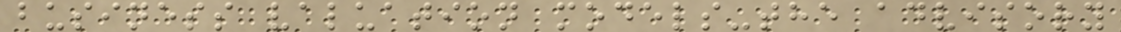business valuation models-the advisory
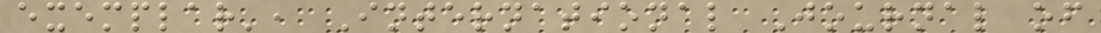exemplar', International Journal of
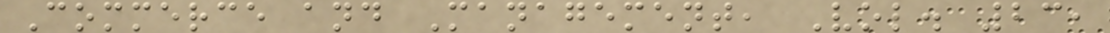Commerce and Management, Vol. 23,
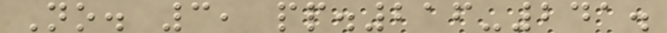No. 3, pp.216-241.
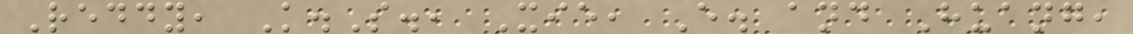Reddy, K.S., Xie, E. and Huang,
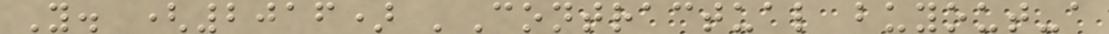Y. (2016) 'Contractual buyout-a
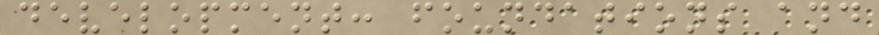development: foundations and
